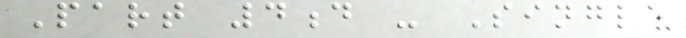Part 4d - Single
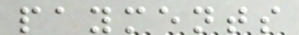payments
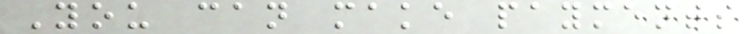You can make payments
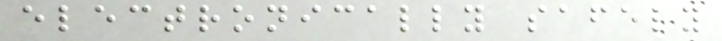electronically safely
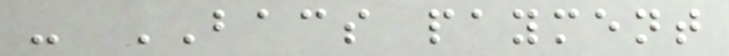- BACS payment
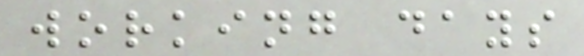working days
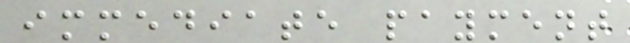immediate payment
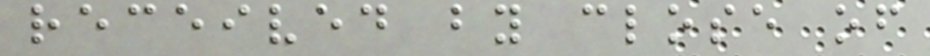received by close of
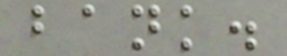bank.
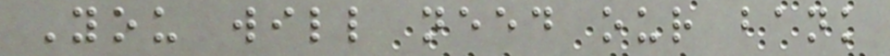You will need our bank
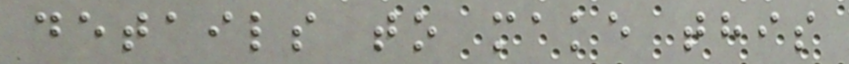details to make this
